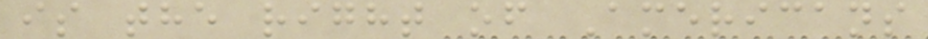is the right of Americans
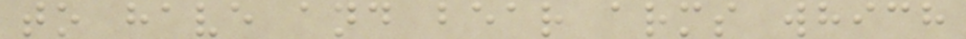to have and bear arms which
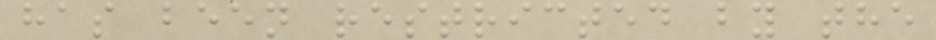has been restricted by the
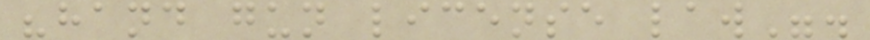"hand gun license law".
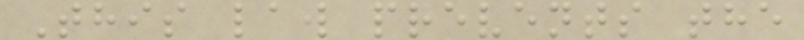This law prevents the
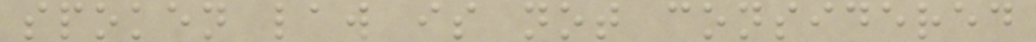spoken law is not considered
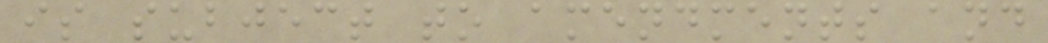is subject to amendments and
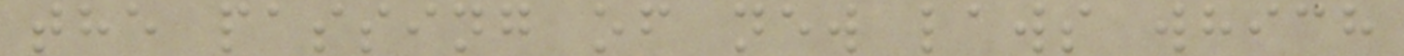the passing of new laws which
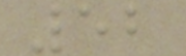52
